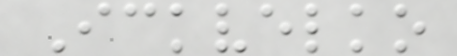Ickvelko
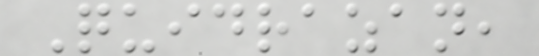Quidrazan,
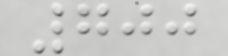700
